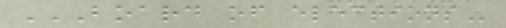BOARD OF ELECTIONS
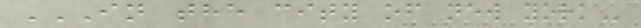IN THE CITY OF NEW YORK
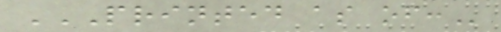PRINTED AS OF:
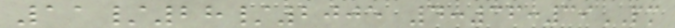11/28/2005 4:36:39PM
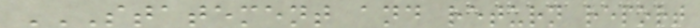STATEMENT AND RETURN REPORT
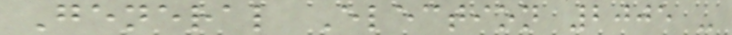General Election 2005 -
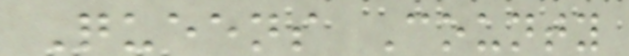Queens County
